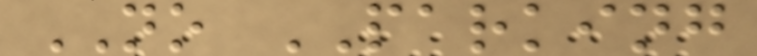NO PARKING
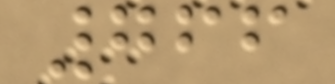766
